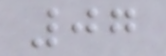07
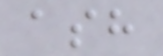ash
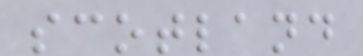scotland
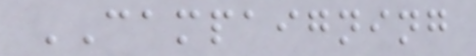CAMPAIGNING
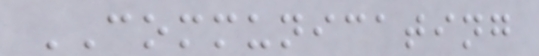COMMUNICATING
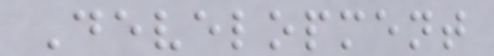Development
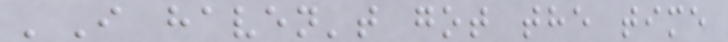'I haven't got the time
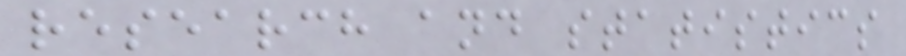research and statistics
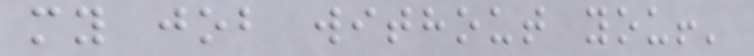my job without you!'
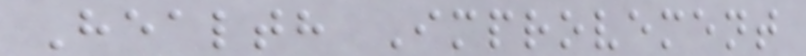Health Improvement
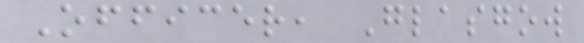Officer, Glasgow
